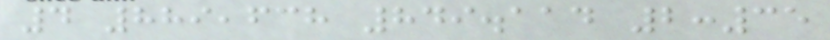4 889,638 849.114 2:35
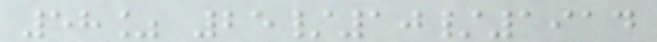58% 25/10/1914
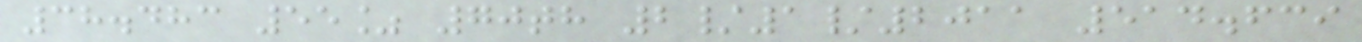38.483 55% 70th 2/1/2011 514.639
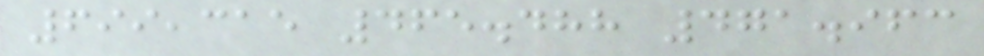699,315 465.488 471.963
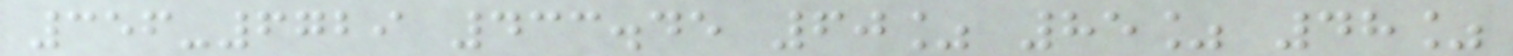356-6729 433.45 60% 85% 48%
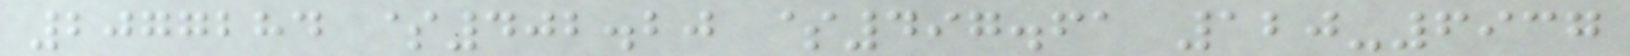2077284 $402.20 $497.61 120-6937
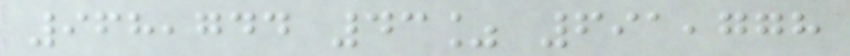968,744 43% 691,778
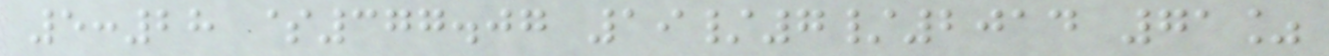5:28 $377.07 19/7/2014 71%
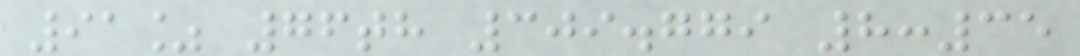91% 76th 309.779 8:35
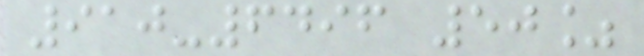910-6496 50%
